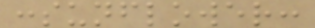:sunflower:
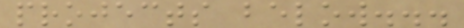projects below...
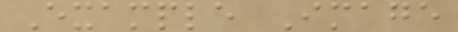Example Image
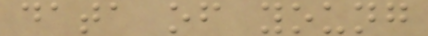data of young
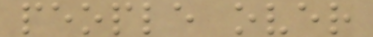people over
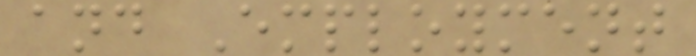and Employment
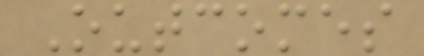Outcomes
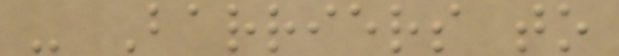- Barriers to
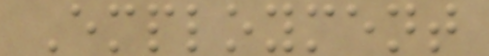Employment
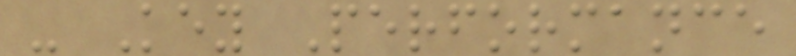- Key Performance
